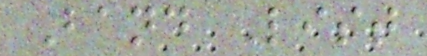Band List
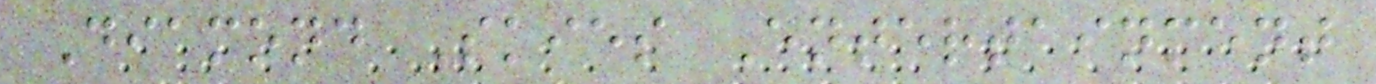Diamond Skies Entertainment
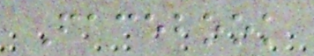Facebook
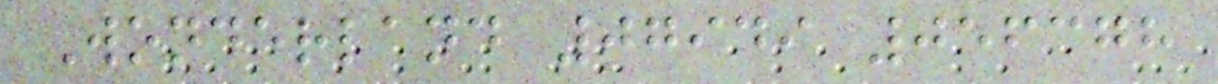Wonderland 07949 056378
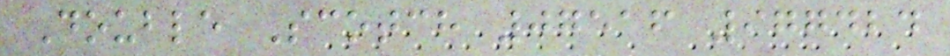Double Scotch 07516 977424
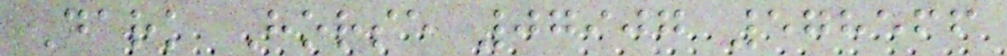Dark Horse 07907 578566
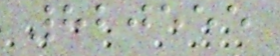820555
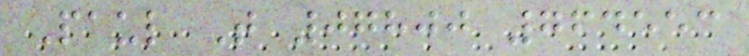Paul T 07800 764553
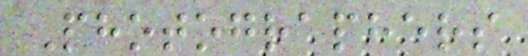Photographers
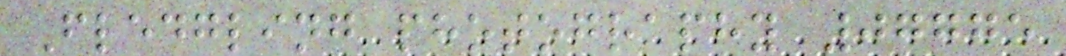Fledgling photography 07775
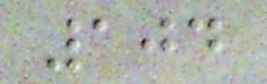104
